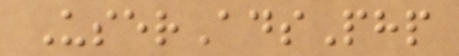UserAdsPhp
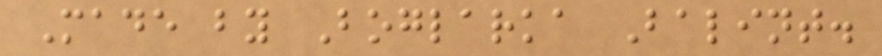Made by Boglarka Balint.
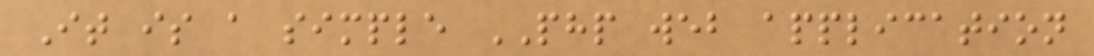It is a simple PHP web application
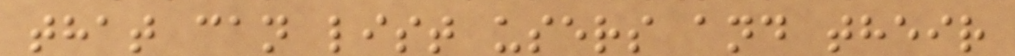that can list users and their
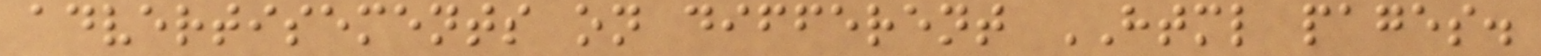advertisements on different HTML pages.
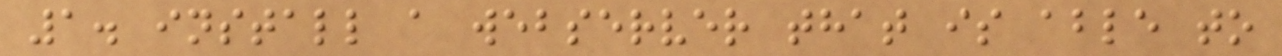1. install a webserver that is able to
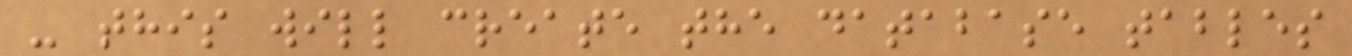- this will create the database tables
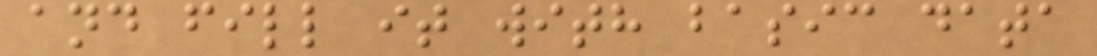and fill it with basic data
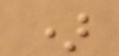)
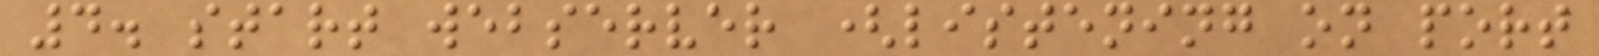4. start webserver (listening on port
